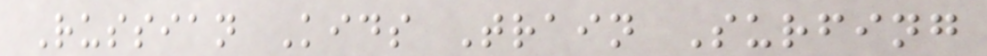Russian Kids Train Surfing
